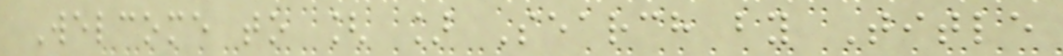Welcome to [ ] Search by Title
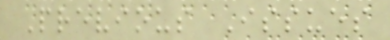Previous Issues
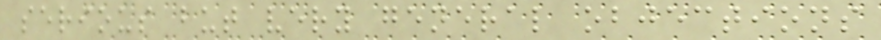serious but very general objections
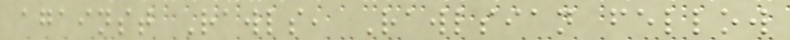against Rawls, Rawlsian fellow
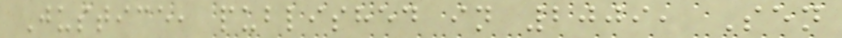Justice, published in 2009, Sen
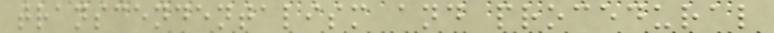transcendentalism and procedural
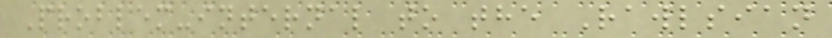Problem-internal to the Rawlsian
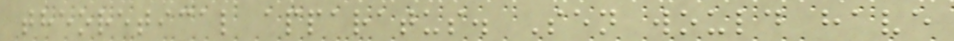theoretical apparatus. Sen would have
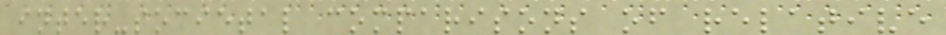inter-societal comparisons of relative
